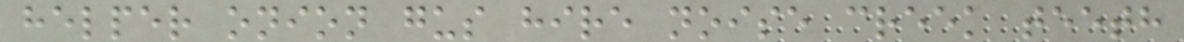helper onion gus hire noise creek teeth
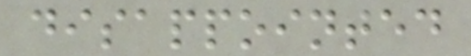disappointed
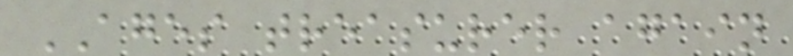AGES treasurer again
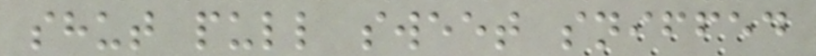shut pull sweet sniffed
